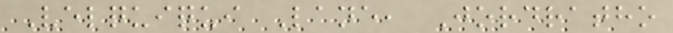Velquiqui Lane, Jordratho
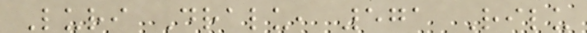Luri Dralu, 571 Rilu
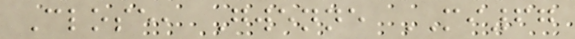Close, Gwenne MI67
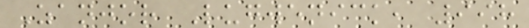Zanjor Lugwenick, 998
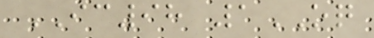IC98 1OQ
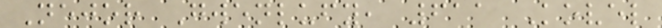Nejor Gwenlufy, 611 Kovel
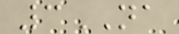3NA
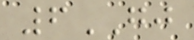6GJ
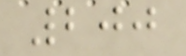200
